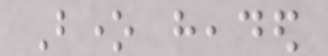Bone headed
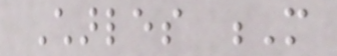Charles M
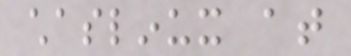chaslinux at
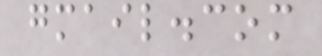gmail.com
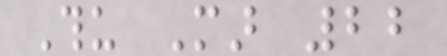Thu Mar 22
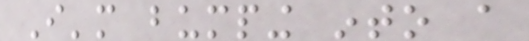I'm bumping into a
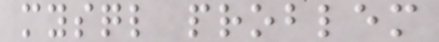mysql problem
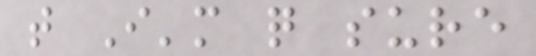that I'm quite sure
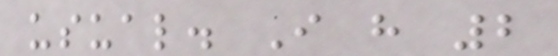usual. I have 2
